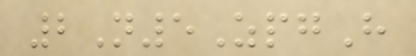2N5ZpgH
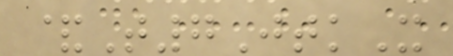&T7JtkX
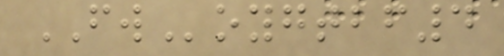FWoygtbf4
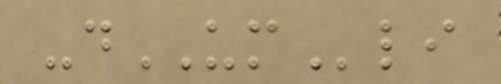-dUMli
